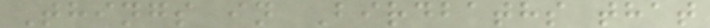Things in Birdbaths that
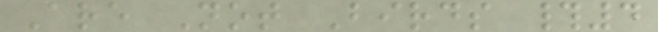Are Not Birds #4
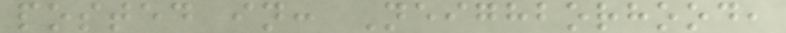posted in: Neighborhood,
